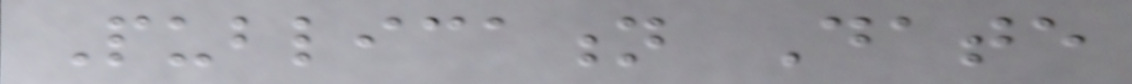Publication Date
